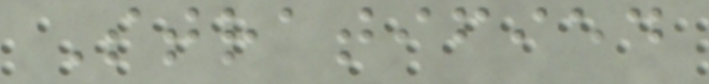Stratified
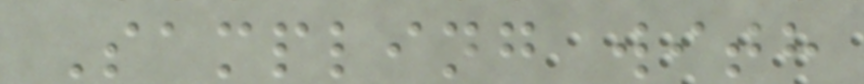Sampling with
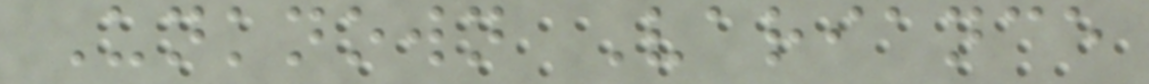Unknown Variance
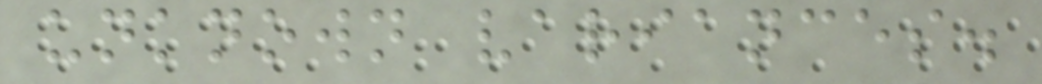unknown variances.
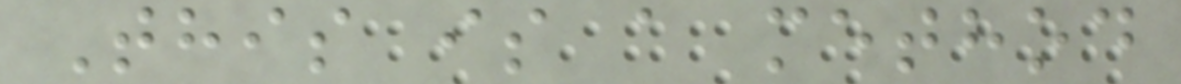This is a method
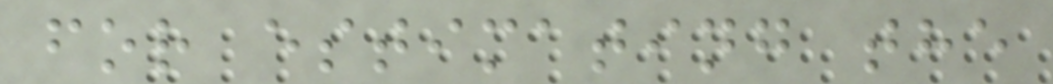for estimating the
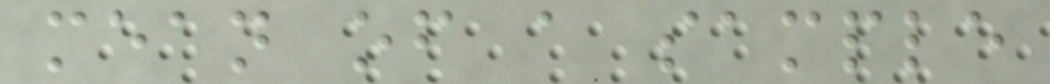mean of a sample
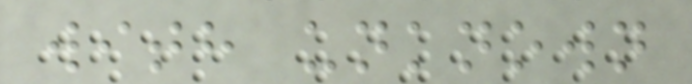with unknown
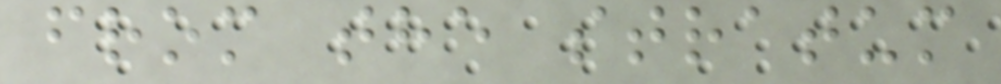from the stratum
